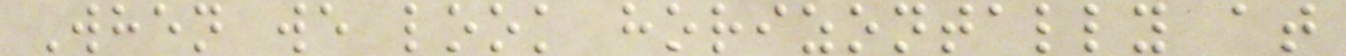When we look horizontally at
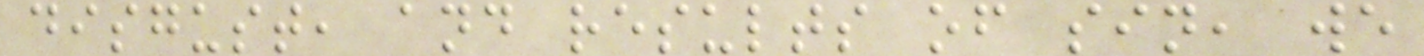disgust, and results of sin, we
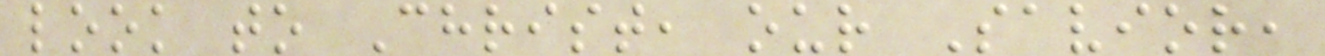look to Christ, our Savior,
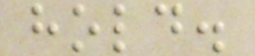hold.
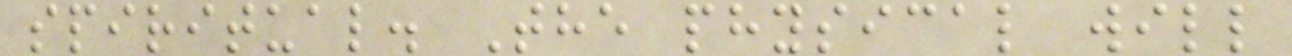spiritual. The physical will
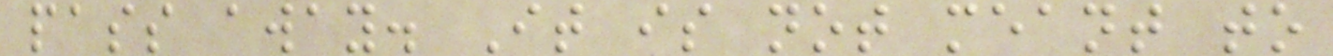pass away. It is not meant to
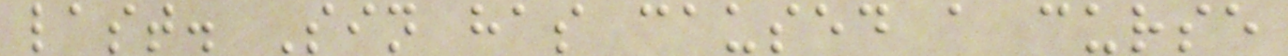last. Sin has caused a curse
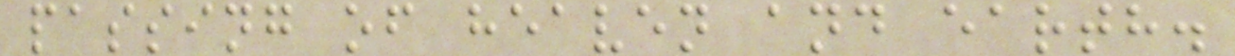passing of heaven and earth.
